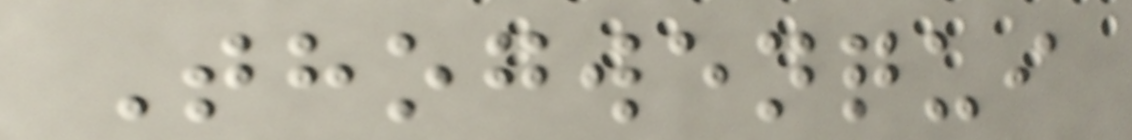Thogwenqui
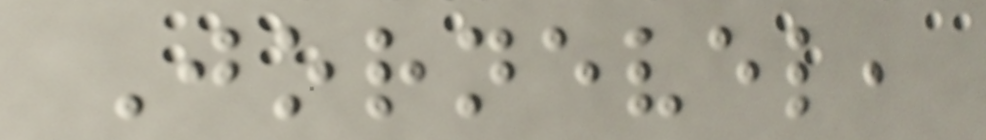Jornevel,
